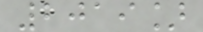2019]
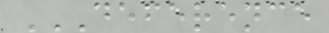DEFERENCE
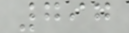797
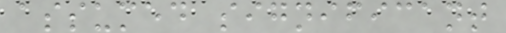assumed significant
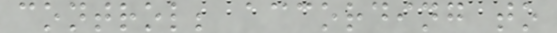control; according to
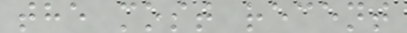the most recent
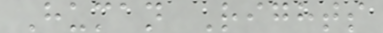Human Rights
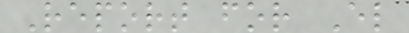Report for El
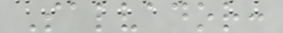Salvador:
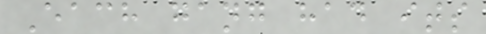Each gang had its
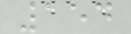154
